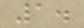1.
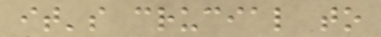it's crucial to
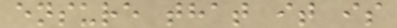ensure that it is
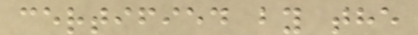certified by the
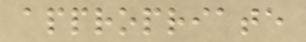appropriate
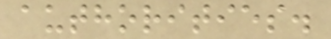authorities.
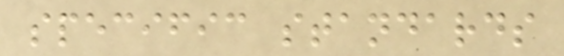specific standards
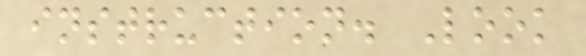instruction. Look
